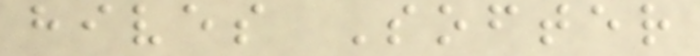hives Softer
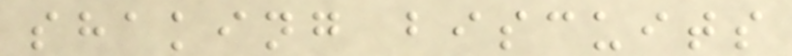shaking biscuits
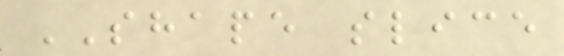SHAPE slice
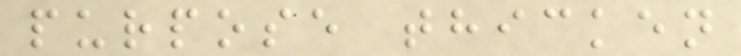purpose thicken
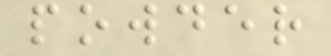powder
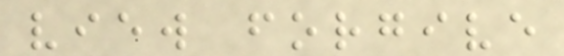view forgive
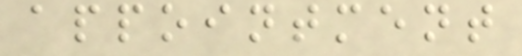appointment
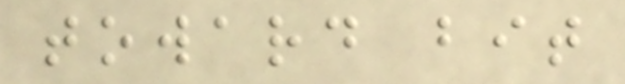toward bit
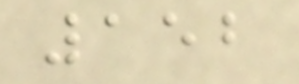152
